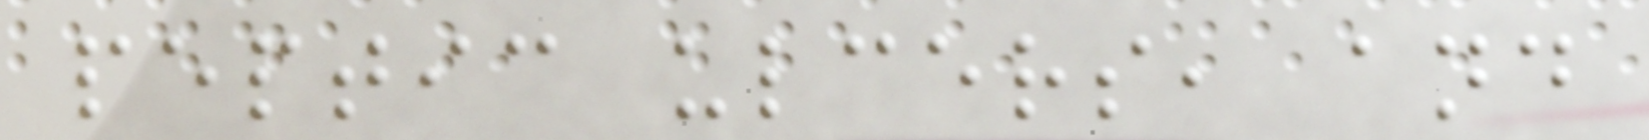peptic ulcers, and
